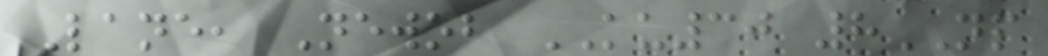Lane, Newob KU30 8NP
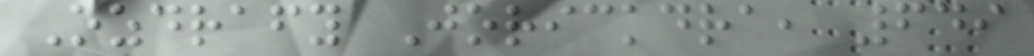Ozdrafy Jorickdra, 649
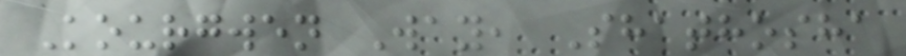Kourgwen Way, Shathosha
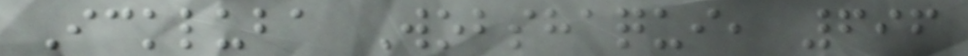Ickluba Wobshaqui, 696
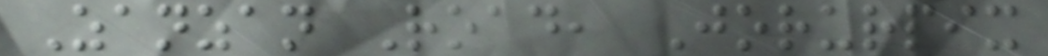Zanzan Road, Jorurpix
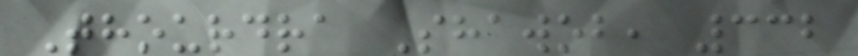Thourdra Shawob, 332
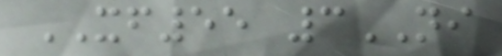XF55 3NI
